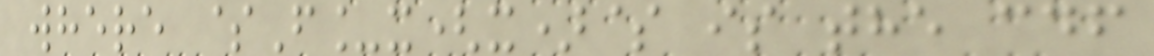where $F_x(x)$ is the cdf
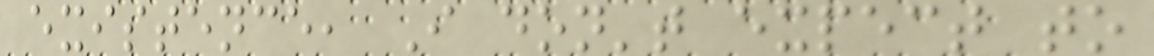existence, I don't expect to
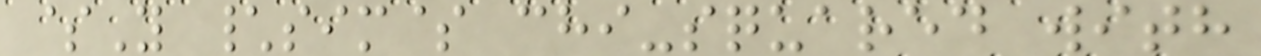$Y \sim$ chi-squared with
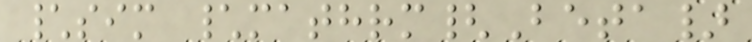\sim \mathrm{Beta}
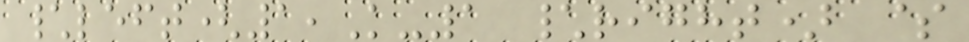\left(1,K-1 \right) $
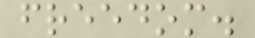freedom.
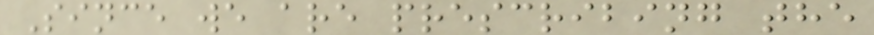Since we are prescribing the
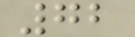72
